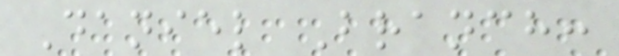Daniel Branch:
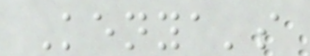Kenya's
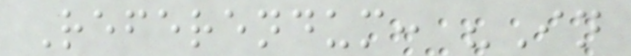Referendum: "In
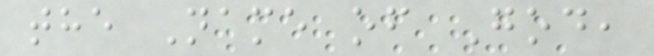the Name of God,
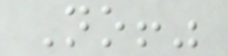No!"
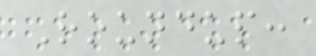Roundup:
